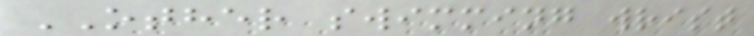OTHER swimming wrist
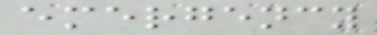emergency
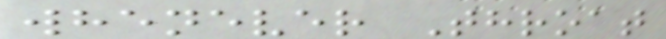whenever Throat
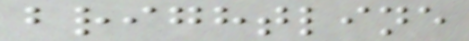brightline
